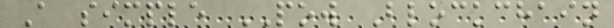A simple POW Blockchain
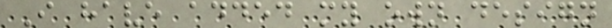I have added my own design
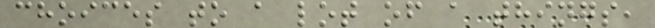choices to a lot of a things,
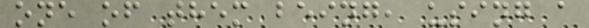one of them being, using a
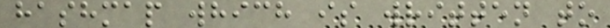hashmap which is written to
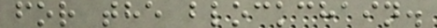for the blockchain.
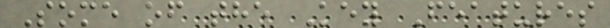Some of the Key Features
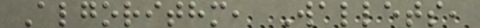Algorithm, Wallets,
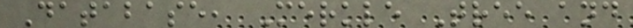Database, Merkle Tree and
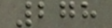278
